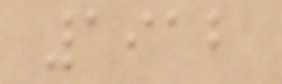1912
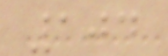104
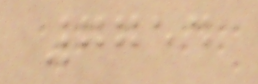7754
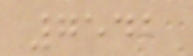7542
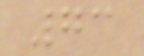73
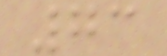73
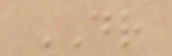DR
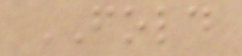FOLD
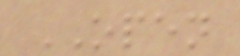OPEN
